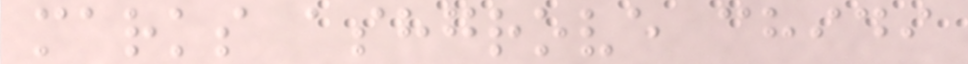marks ashgrove chidi
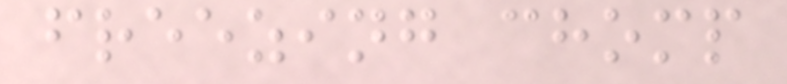freezing chomp
